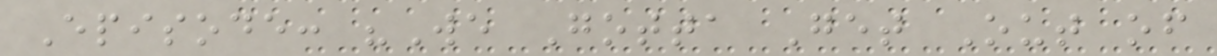Episode: "We Gotta Get Out of
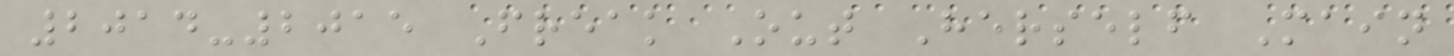2014-2015 Freak Out Herself Main
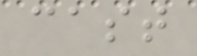cast
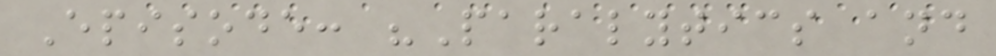Episode: "Paralytics and
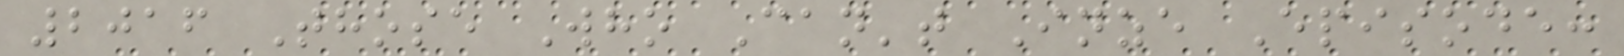2016 Those Who Can't Inze Episode:
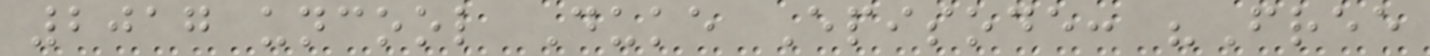2017 uncool Duke Episode: "Free
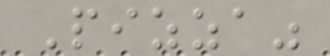Pizza"
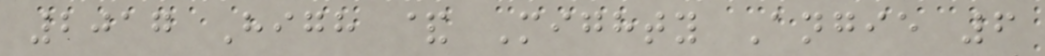2017 High & Mighty Angie 6
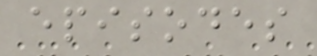episodes
